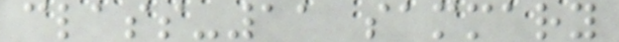class-11 sammary
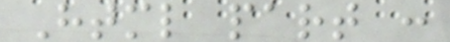Html part :
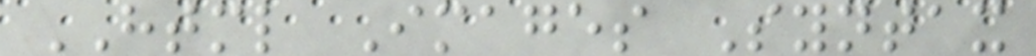HTML Images Syntax
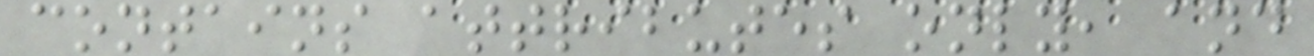contains attributes only, and
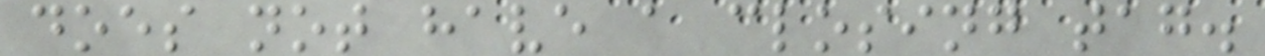does not have a closing tag.
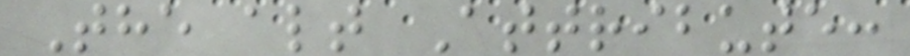The alt Attribute:
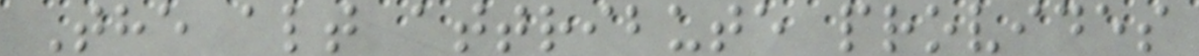The alt attribute provides
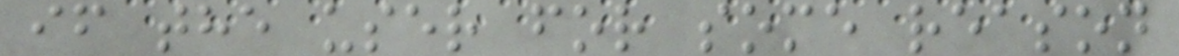if the user for some reason
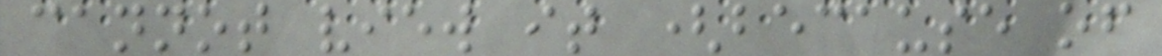cannot view it (because of
